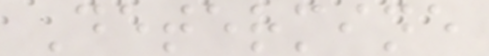Determine
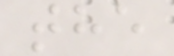the
